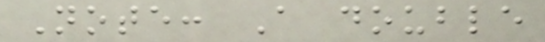Note: A double
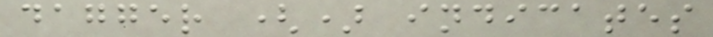dagger () indicates
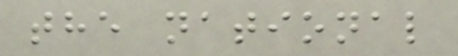the national
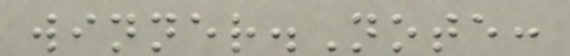winner.Note:
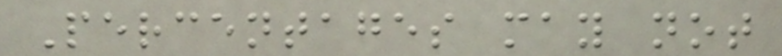Percentages may not
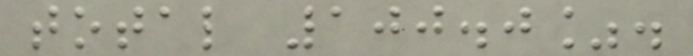total 100.0%.
